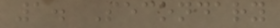1. Secondary
